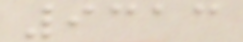9313
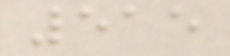515
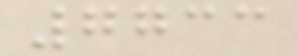7733
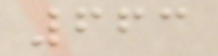663
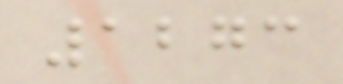1273
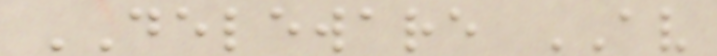DELEWARE AV
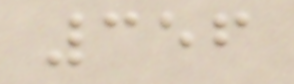356
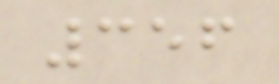356
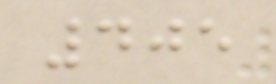405
